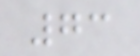73
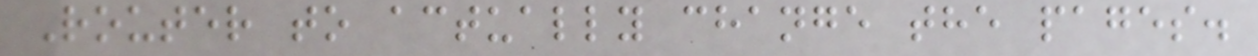Router to actually change the pages.
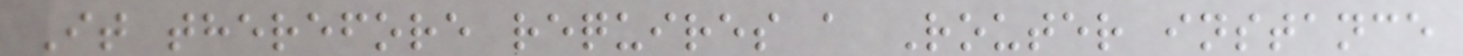It therefore requires a Router instance
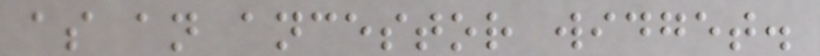as an ancestor widget.
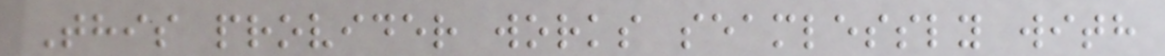This provider works seamlessly with
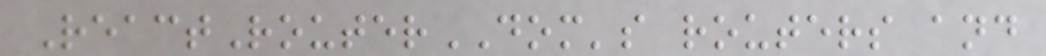ReactRouterDOM's routers and
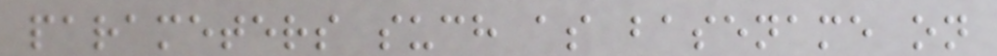parameters such as basename on
